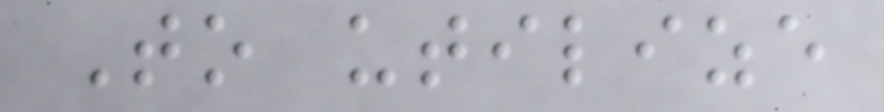To utilize
